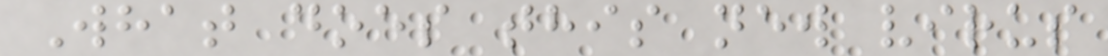What does this new virus
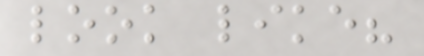look like?
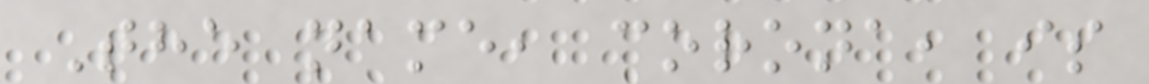The name, corona, is
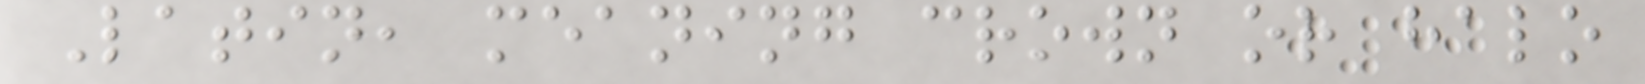Latin, meaning crown or halo
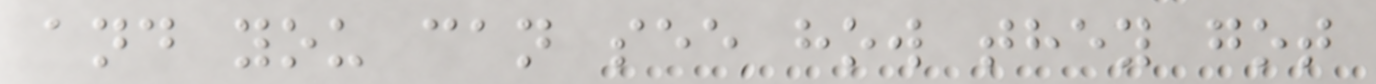and you can see how they got
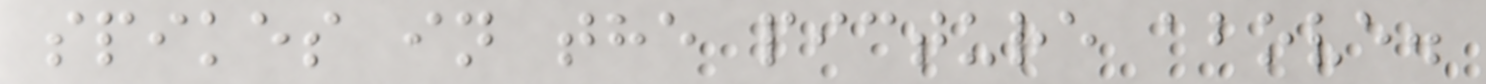spikes in the picture above.
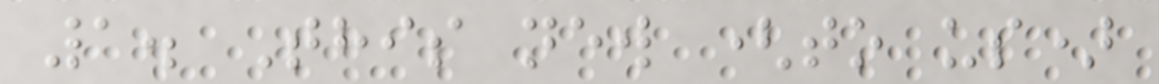1. This new (to us)
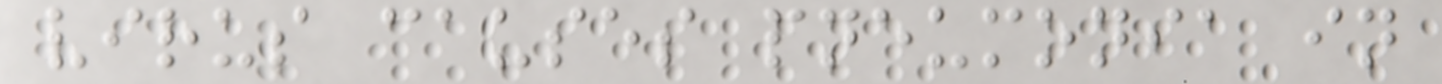virus causes pneumonia in
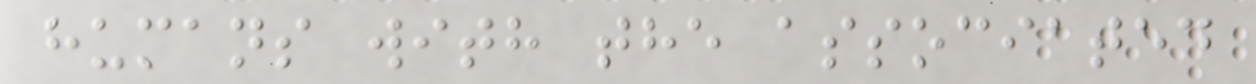humans with the associated
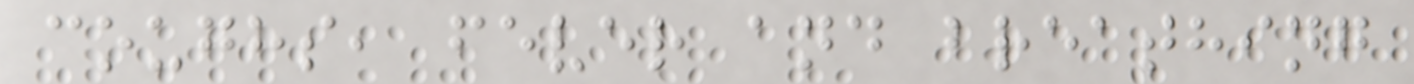coughs, fever and breathing
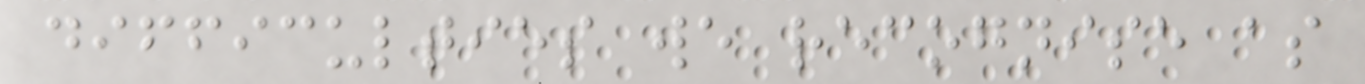difficulties we recognise as
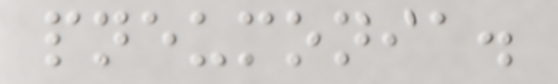pneumonia.
